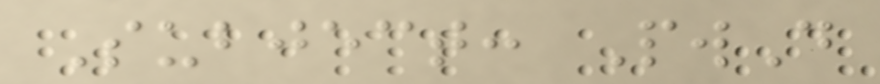Subject: PwD
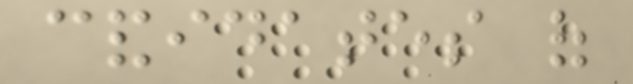candidates of
